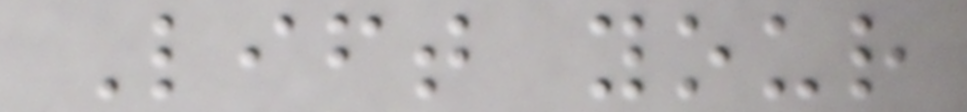Lift your
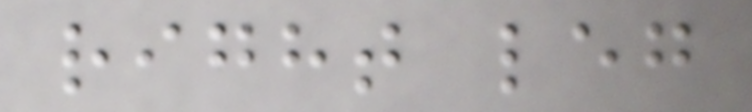right leg
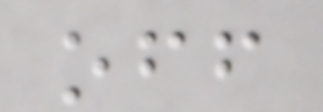off
